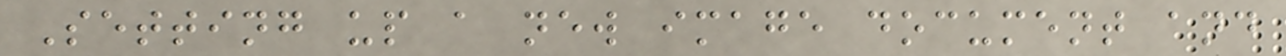Setting up a new image document and
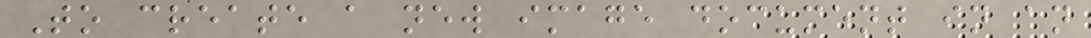To create a new image document in an
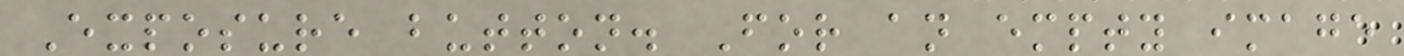Exposure button. For an empty image
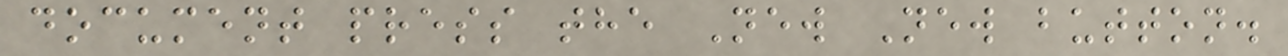document press the New New button.
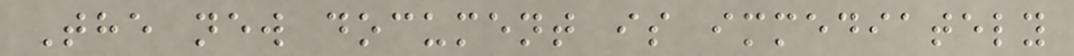The new document is immediately
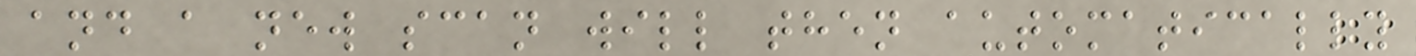and a new scan will then automatically
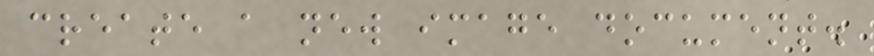create a new image document.
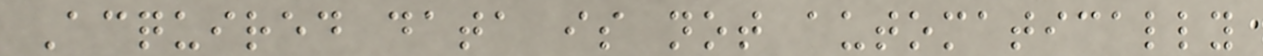Acquired data is not automatically
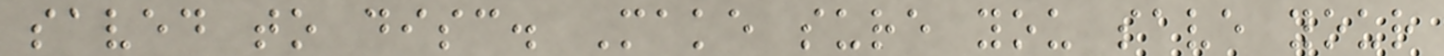saved to disc. Make sure you save your
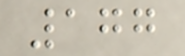177
